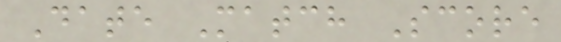Date Match Score
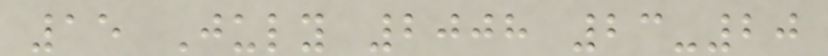15 July 2008 23-20
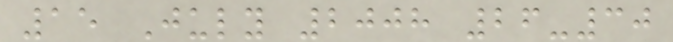15 July 2008 26-30
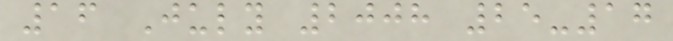16 July 2008 25-17
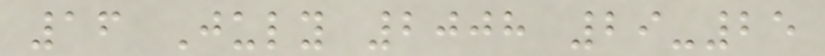16 July 2008 29-25
